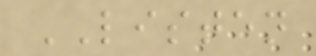LISTEN
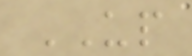UP
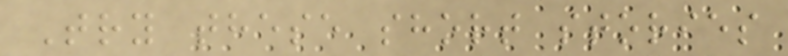Try these short stories
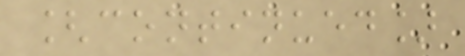[continued]
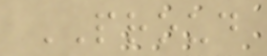PROUD
